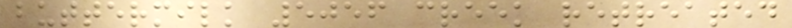buttermilk 5056 creek retreated
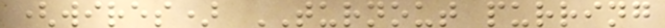(wires) TURNOUT purring
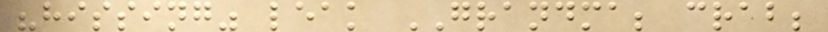"hissing" leak GRANDMA; crab;
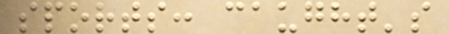sports: caught's
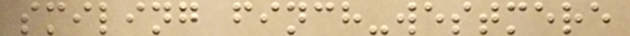smiling finch-westmere
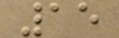15
